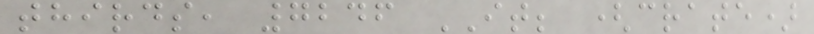thirds, 7246 IT; (crate)
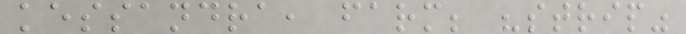kessandra, farm; "strip"
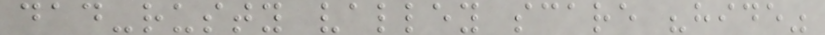dad-rusty valley scare "hide"
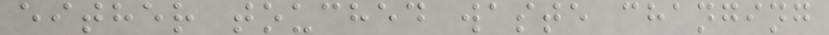either touched waste changing
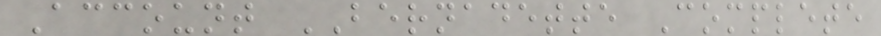Account BERNADETTE Complete
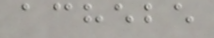achebe
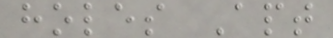holes Apt
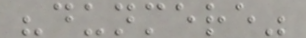"dunmere"
